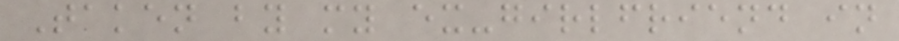Taken by my ex-girlfriend in
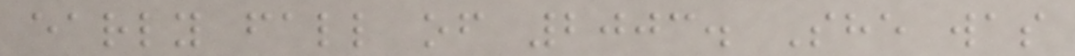early fall of 2003. She was
